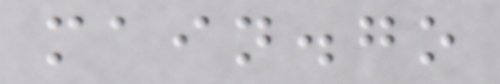main.go
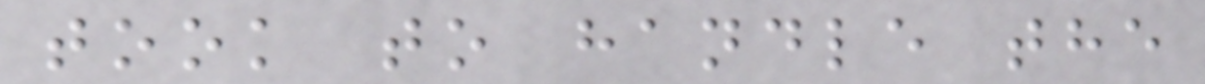took to handle the
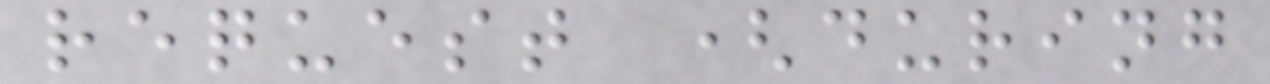request (during
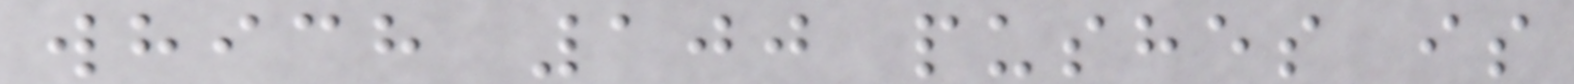which 100 pushes is
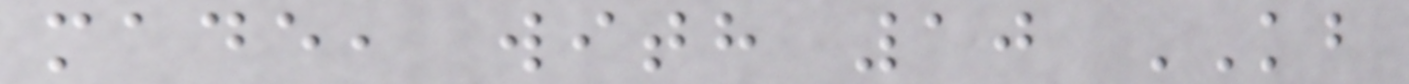made, with 10 KB
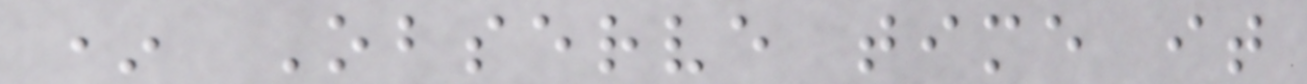* Observe time it
